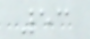53
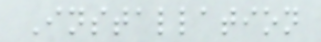Installation
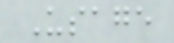Usage
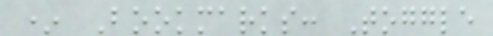* Bookmarks: Toggle
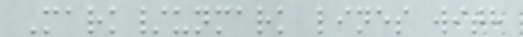Mark/unmark lines with
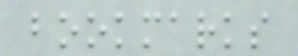bookmarks
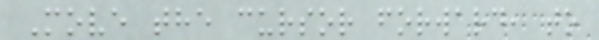Move the cursor forward, to
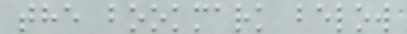the bookmark below
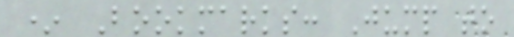* Bookmarks: Jump to
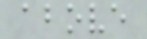above
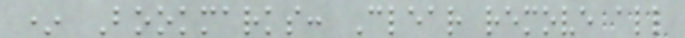* Bookmarks: Clear remove all
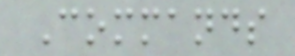Commands
